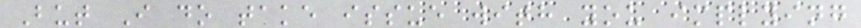But I do take issue with you implying
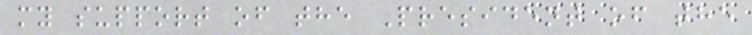my support of the President of the
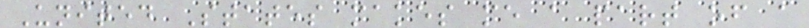United States makes me a part of a
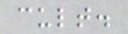cult.
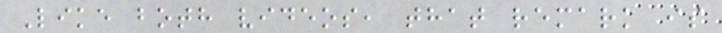Like both videos, that remark is
